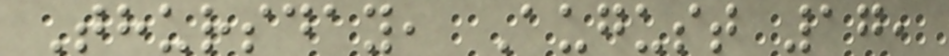Thursday, August 17,
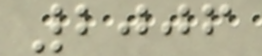2006
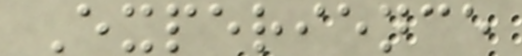Experience
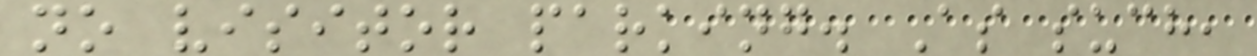no visitor parking. As such,
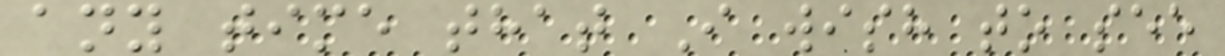any time that I wish to see
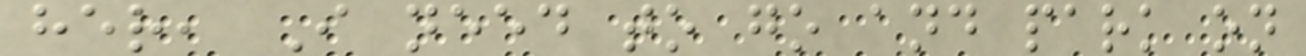her, I need to go and park on
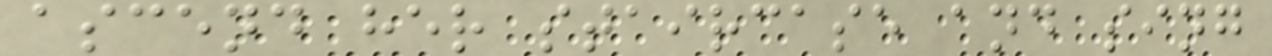ascend her staircase and sing
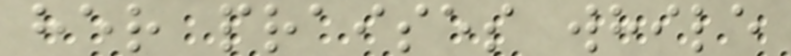her praises while
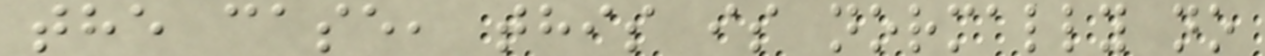the case, this is normally no
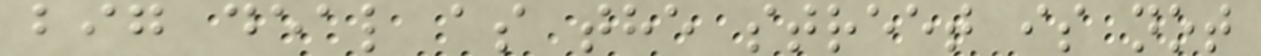big deal as the street is not
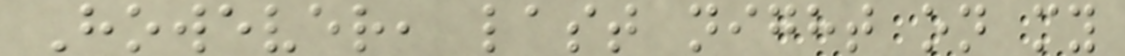However, last night on my
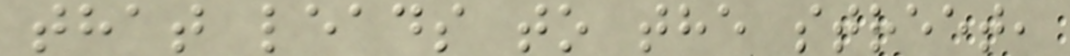that leads to the street,
